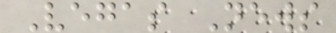Vegas News
